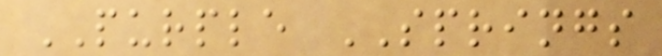PURPLE SPRINGS
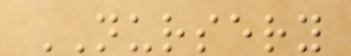NURSERY
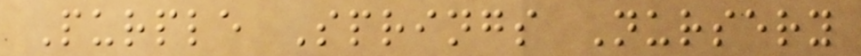Purple Springs Nursery
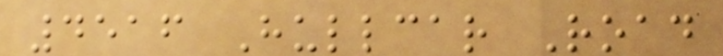4516 Hullcar Road
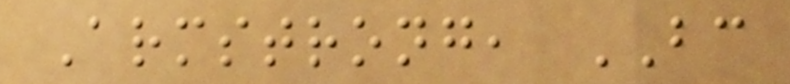Armstrong, BC
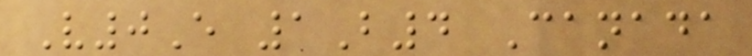V0E 1B4 Canada
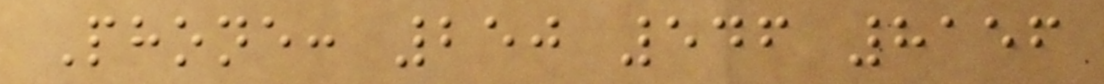Phone: 250 546 8156
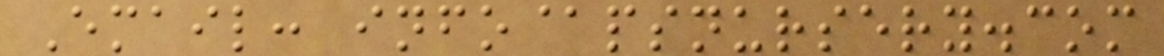Email: info@psnursery.com
